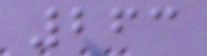263
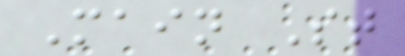Main St
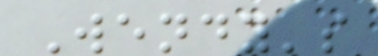Wendy's
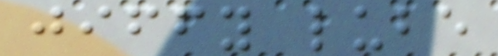jiffy lube
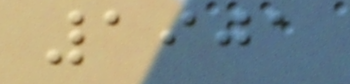1901
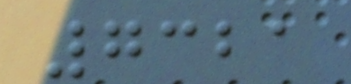7321
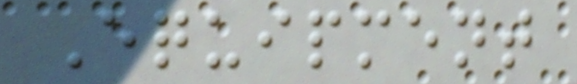Equipment
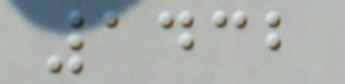1432
